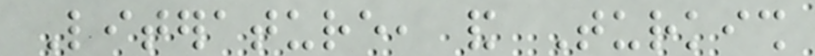Literature, and Turkish
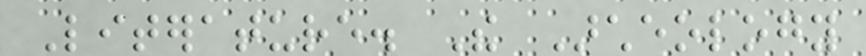Literature. The Archeology
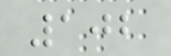102
